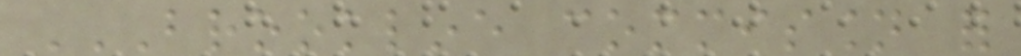BROOKLINE COMMISSION FOR
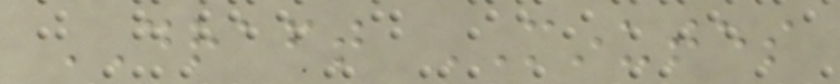DRAFT MINUTES
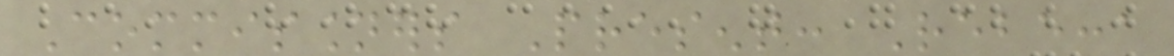Commissioners Present: Rebecca
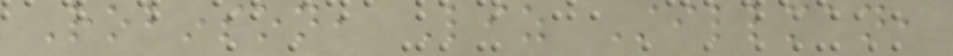Robinson, Liz Stillman,
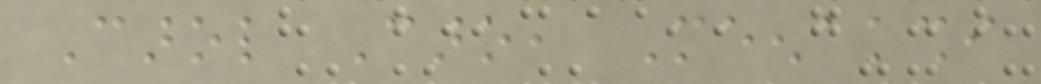Carol Caro, Meenakshi
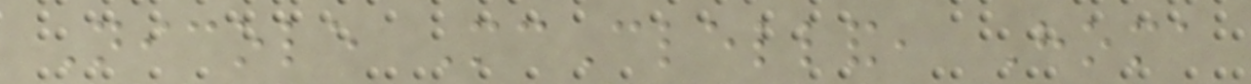Nicole McClelland, Homa
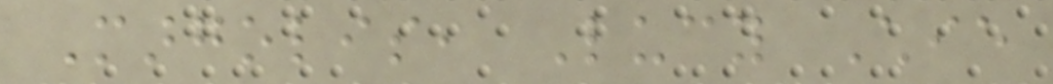Margolis, Lucy Chie
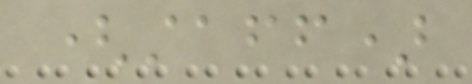(staff)
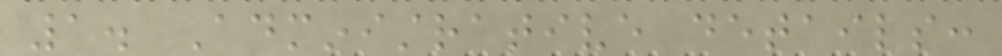1. Administrative details:
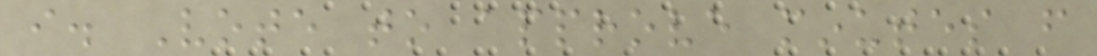i. Vote to approve minutes from
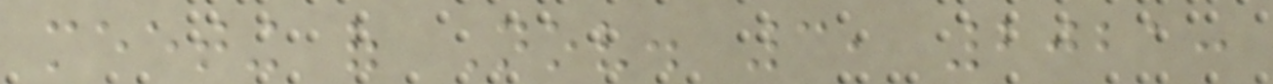meeting of Nov. 3, 2021:
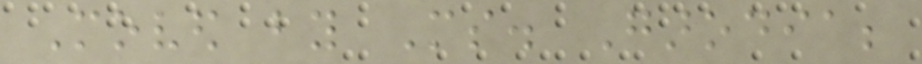Moved by Ms. Garodia;
